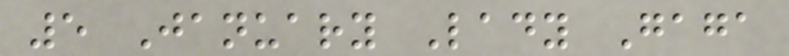5 January Lady Gaga
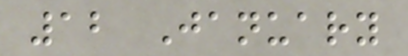12 January
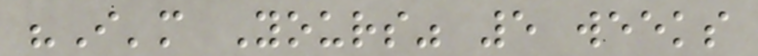"I'm Yours" 5 weeks
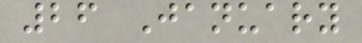26 January
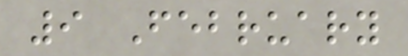9 February
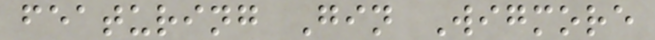featuring Gin Wigmore
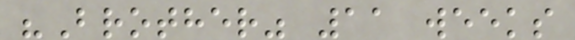"Brother" 11 weeks
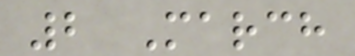2 March
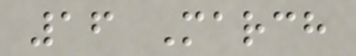16 March
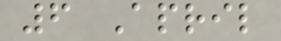6 April
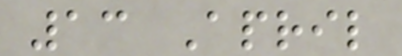13 April
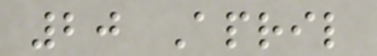20 April
